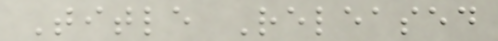Title Released
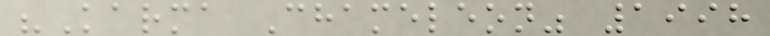"Karma Chameleon" 1998
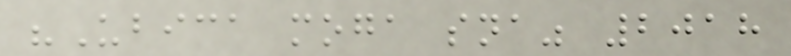"Ubica moga sna" 2018
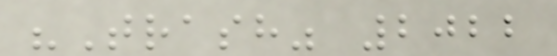"Trash" 2022
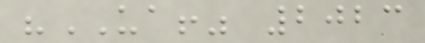"UA!" 2023
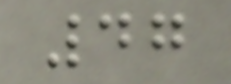47
